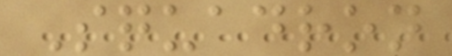Squadron
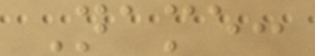Name:
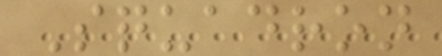Squadron
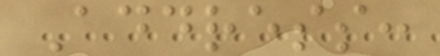Address:
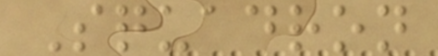Squadron
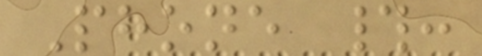Phone #:
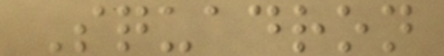Squadron
